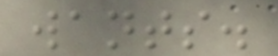wants.
